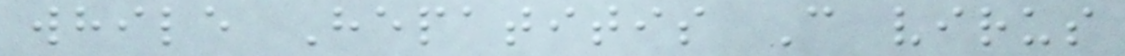while Hepatitis C virus
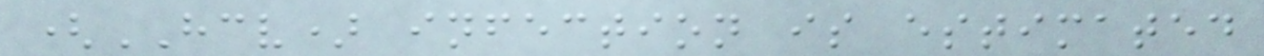(HCV) infection is estimated
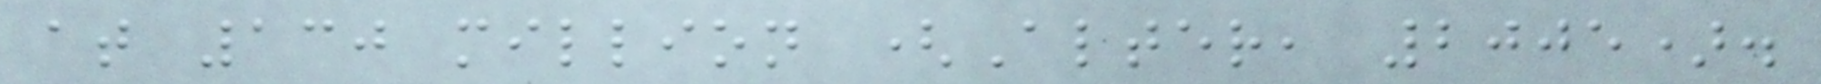at 130 million (Alter, 2005).
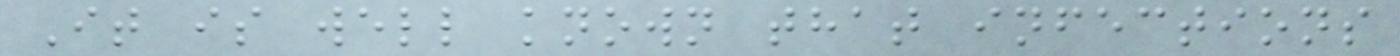It is well known that infections
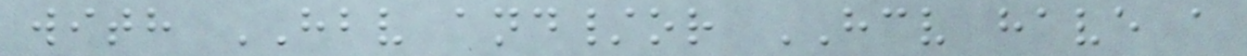with HBV and/or HCV have a
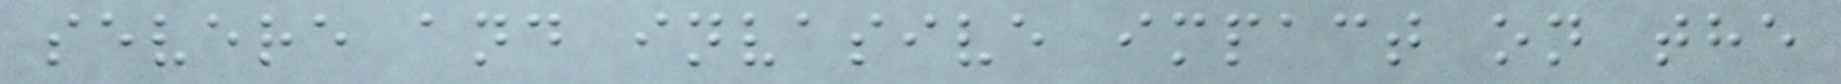severe and invasive impact on the
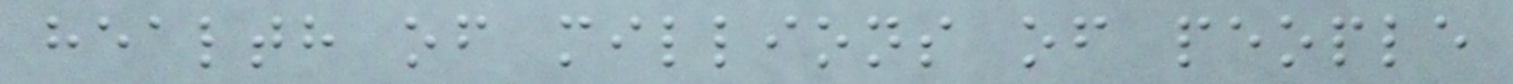health of millions of people
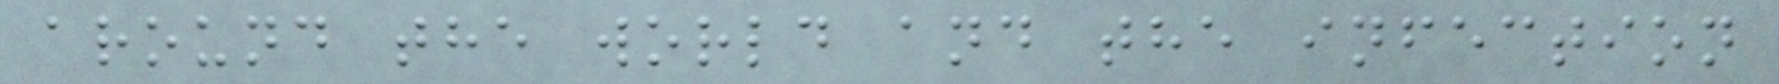around the world and the infection
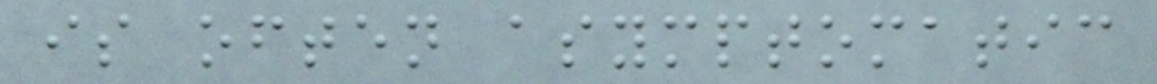is often asymptomatic
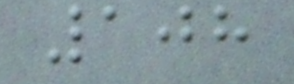108
